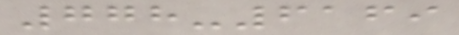778-6169
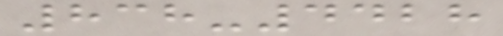838-4428
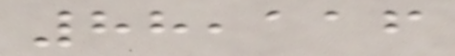88,116
